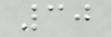30
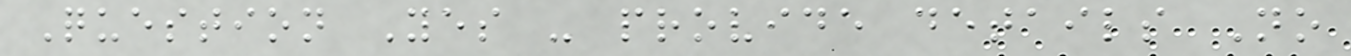Question Yes - provide details No
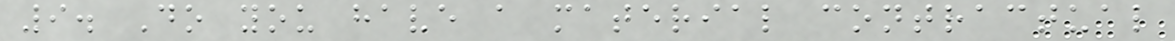9. Do you have a material contractual
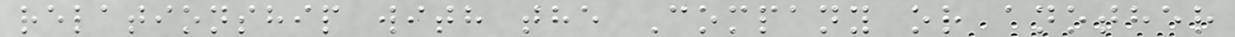relationship with the Company or another
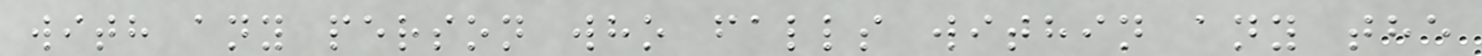with any person who falls within any the
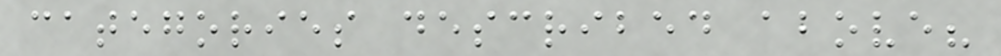categories described above?
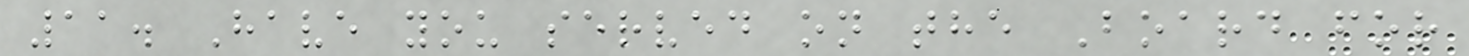11. Have you served on the Board for
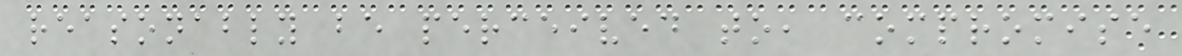reasonably be perceived to, compromise
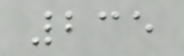235
